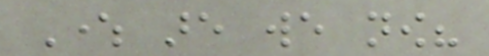Where are we now?
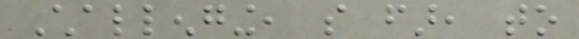Challenging, so far, to
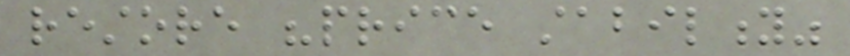restore "price stability"
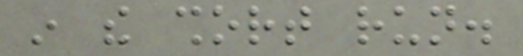in the short run.
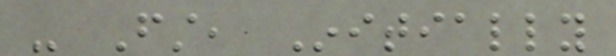- First, Initially
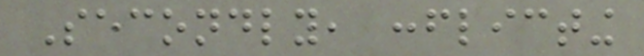Secondly, conflicting
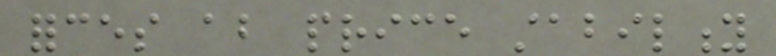forces about price stability
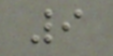9
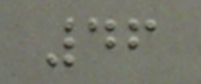46
